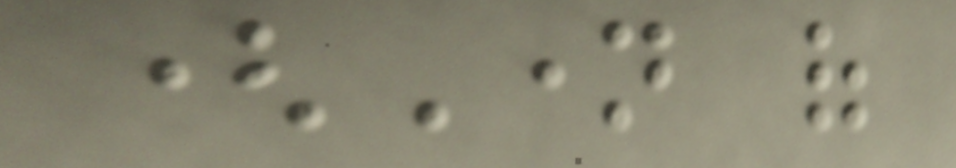(Name of
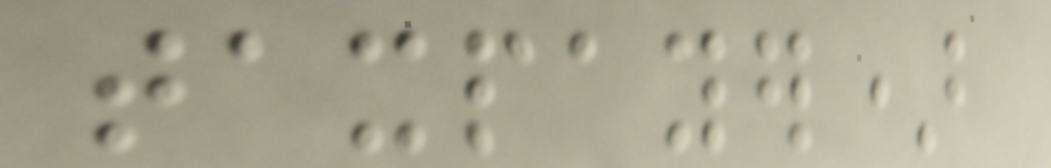taxpayer)
